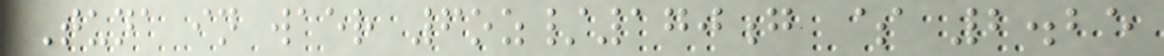Tuna in waer 6oz/170g $ 2.25
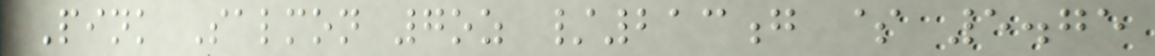Pink Salmon 7oz /213g $ 5.75
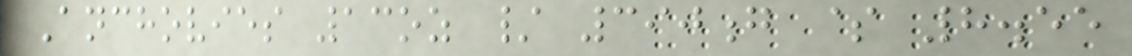Anchovies 13oz / 390g $ 8.55
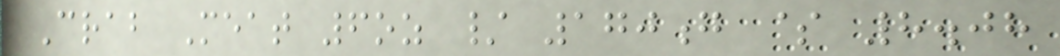Crab Meat 6oz / 170g $ 8.08
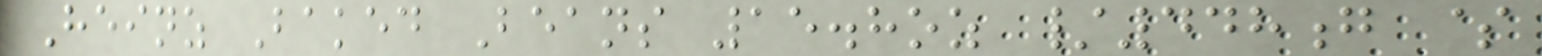Heinz Baked Beans 15.8oz /448g $
